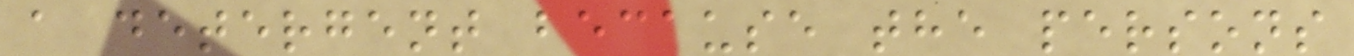a detergent because the persons
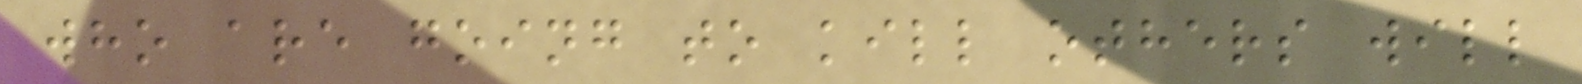who are going to kill others will
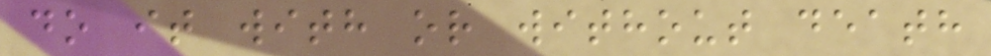do it with or without death
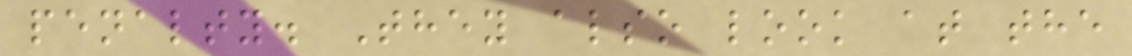penalty. They also look at the
